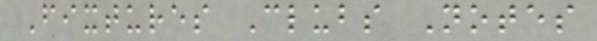Fixtures Clubs Notes
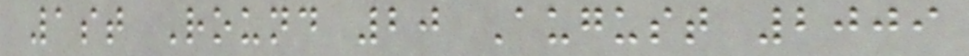1st Round 20 August 2009
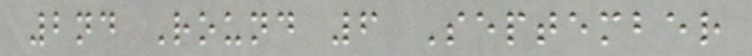2nd Round 6 September
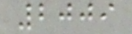2009
